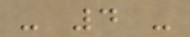- 4 -
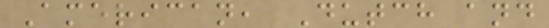American, Dutch and
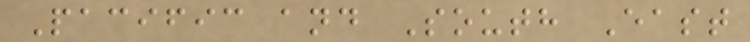Pacific and South East
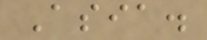Asia.
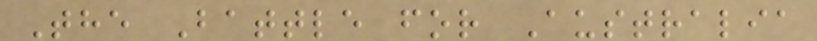The Battle for Australia
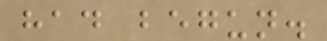had begun.
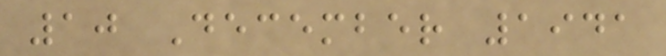10 December 1941
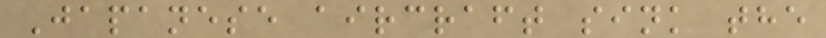Japanese aircraft sink the
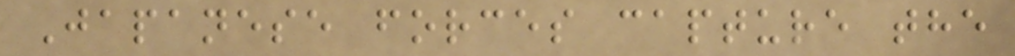Japanese forces capture the
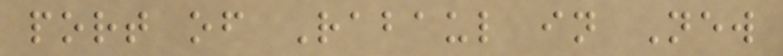port of Rabaul in New
